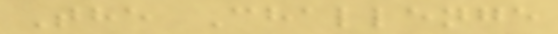The Challenge
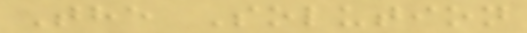The Solution
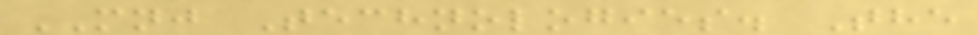MNJ Technologies. The
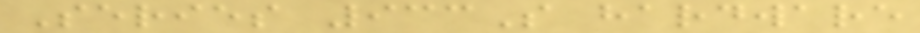Series 933S hardware
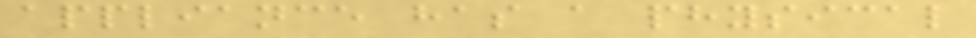appliance has a physical
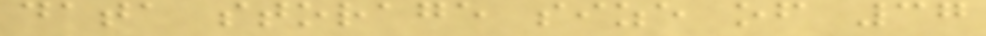data storage size of 37
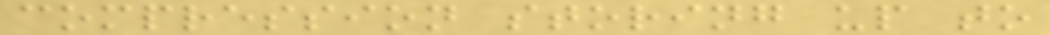compression storing up to
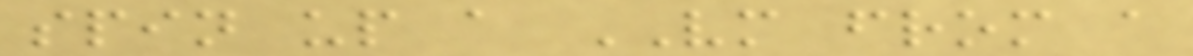spin up a VM from a
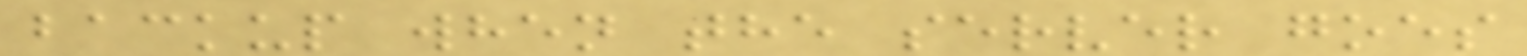backup when the server goes
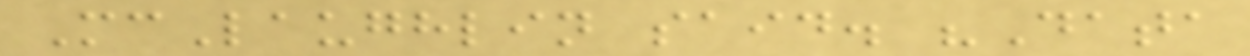McLaughlin said. "Data
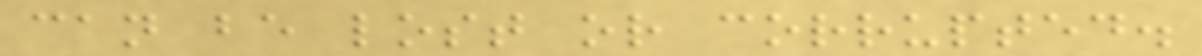can be lost or corrupted.
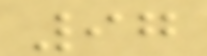97
